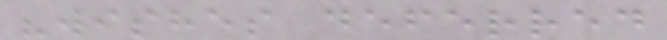"wishes deferred
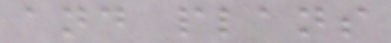and plans
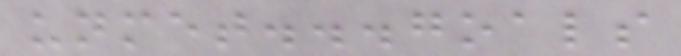unmet...goals
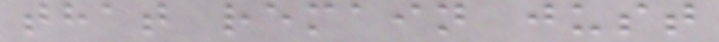that remain just
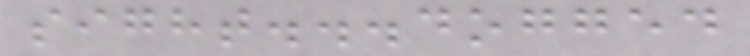sight...dogged
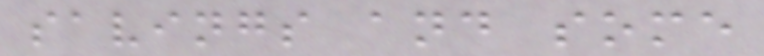savings and some
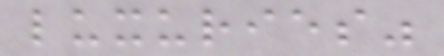luxuries"
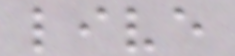live
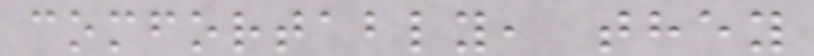comfortably, they
